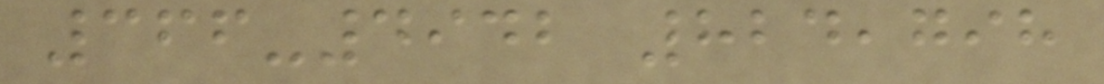366-4942 824,798
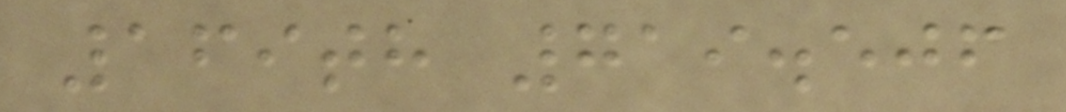169th 719.506
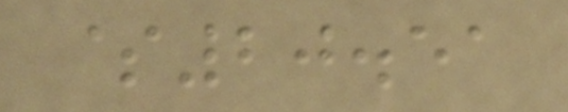$20.51
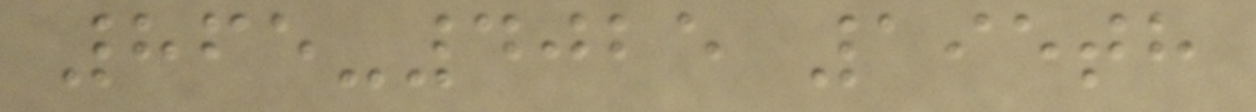865-4025 195th
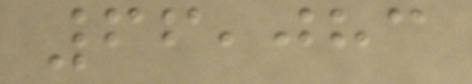66,083
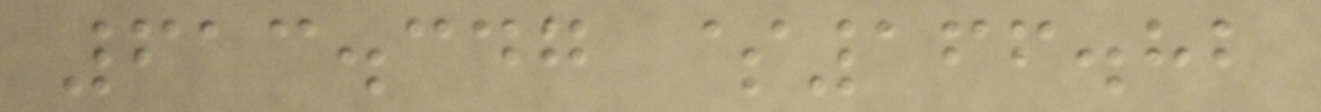613.347 $166.82
